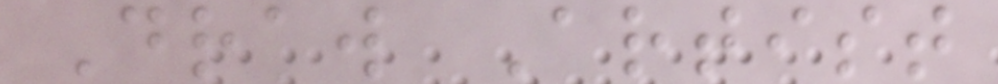Draw Artist
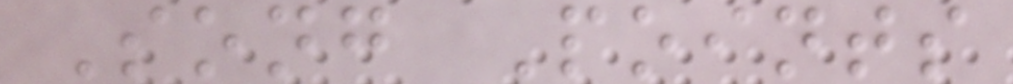Song Points
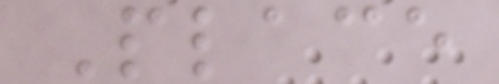Place
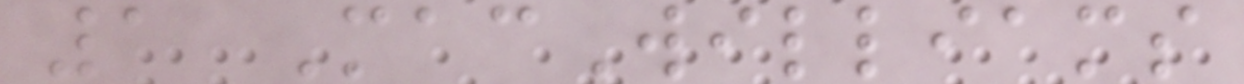1 MacWilliams
